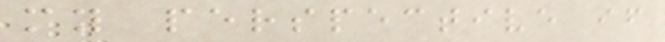my perspective if
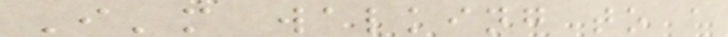I'm walking to a
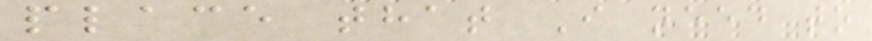place that I need to
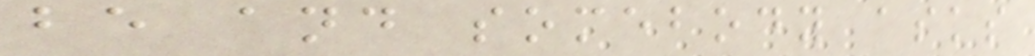be and somebody asks
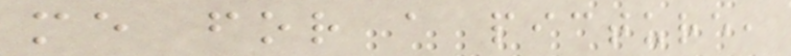me for a picture,
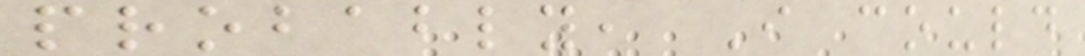probably, I could
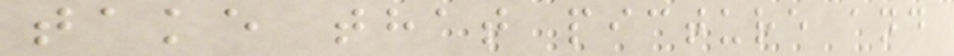take that picture and
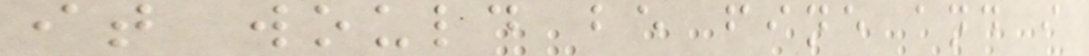it would be fine and i
